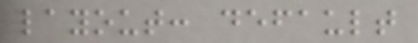layout: default
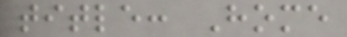title: Home
